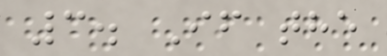3. If the
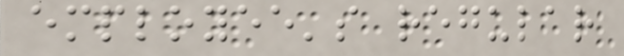employee's regular
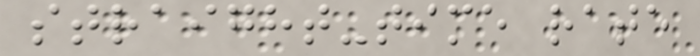straight-time rate
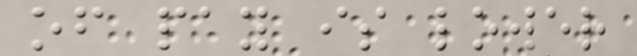of pay is lower
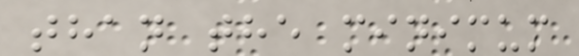than the minimum
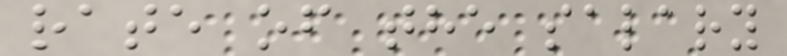rate of the salary
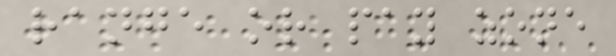range or pay zone
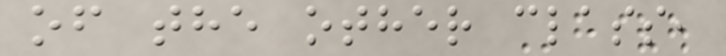of the other class,
